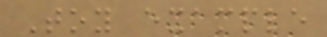Toy example
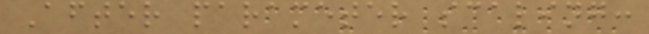After parameter scaling:
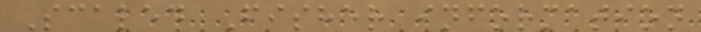Scaled Fisher information
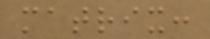matrix:
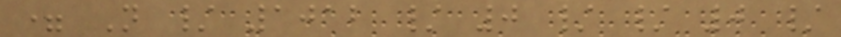= N / 1012 / 0 / / 0 /
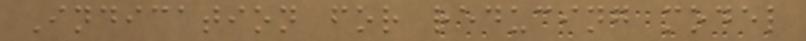Indication for reducing model
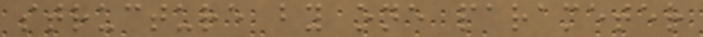structure by one parameter
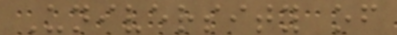University of
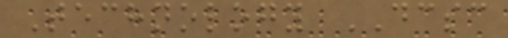Technology DCSC
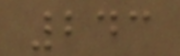243
